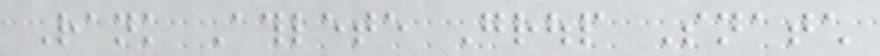Rank Athlete Group Snatch
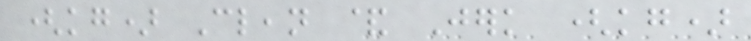(kg) Clean & Jerk (kg)
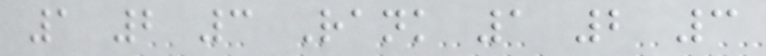1 2 3 Rank 1 2 3
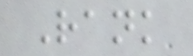Rank
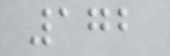172
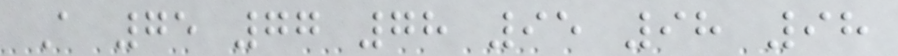A 75 77 78 95 98 98
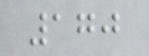170
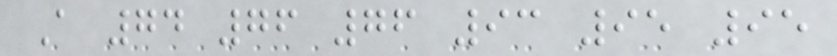A 74 76 76 93 95 95
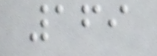169
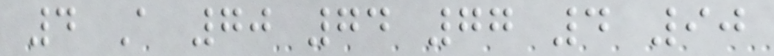4 A 70 74 77 4 90
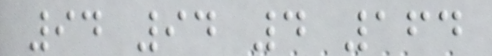94 94 4 164
